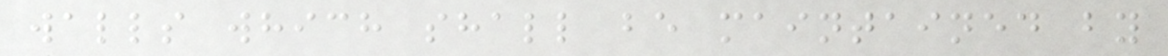walls which shall be maintained by
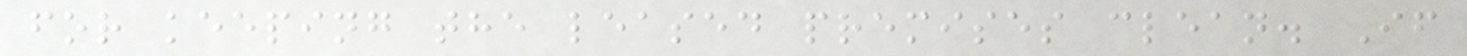for keeping the leased premises clean. If
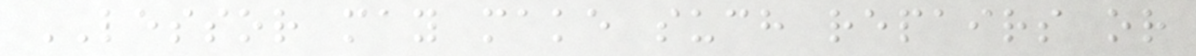LESSOR may make such repairs or
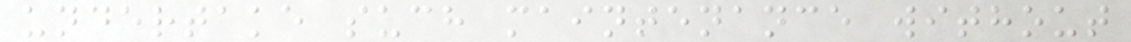undertake such maintenance without
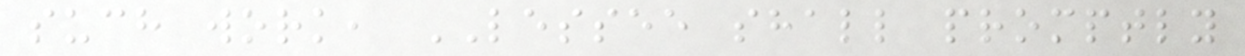such work, LESSEE shall promptly
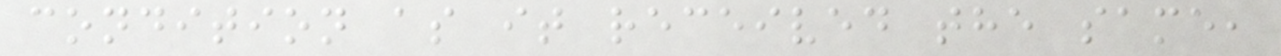condition as it received the same,
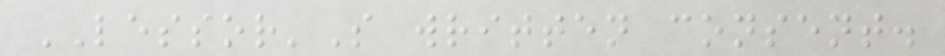LESSOR'S written consent.
